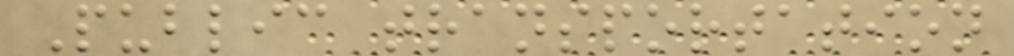Public transportation
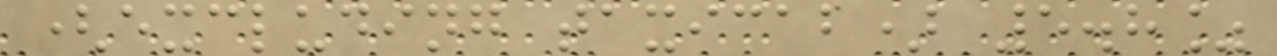(excluding taxicab) 5.8%
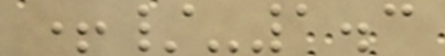+/-1.3
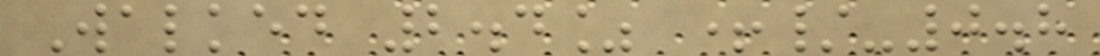Walked 2.4% +/-0.8
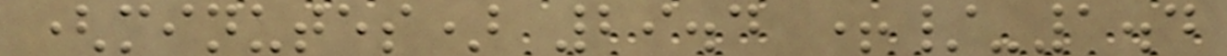(minutes) 29.4 +/-1.4
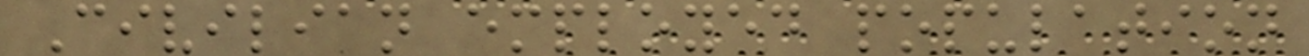Civilian employed population
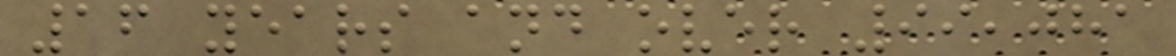16 years and over 99,081
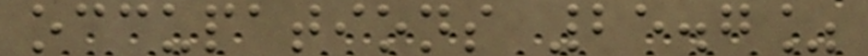occupations 25.7%
